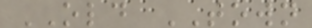OLD TOWN
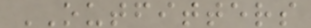OUTFITTERS
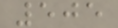505
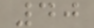40
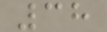38
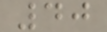40
